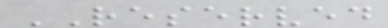RESERVED
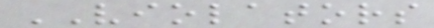VIOLATORS
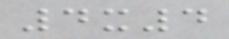4x4
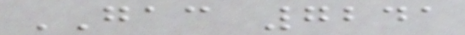GAC 7241
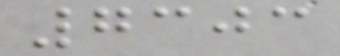7303
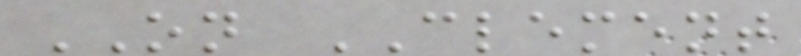ON CLEMENT
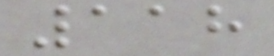118
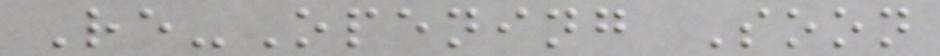Re-Opening Soon
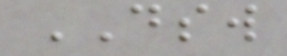DSW
